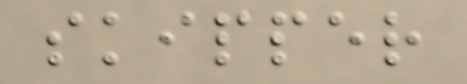skipper
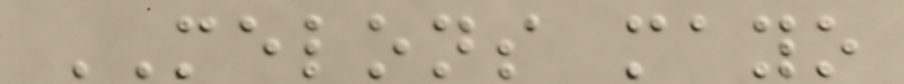MELONS mayo
